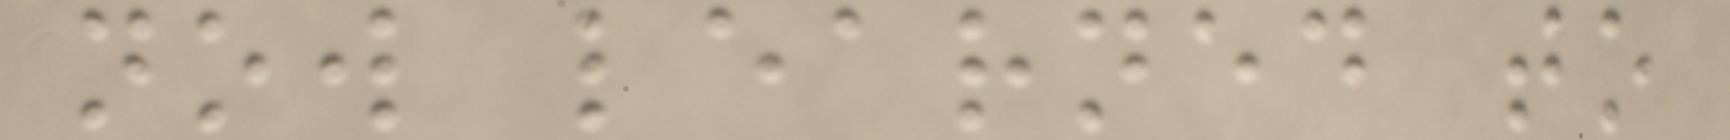now learned to
